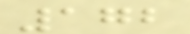172
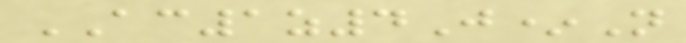AC1z4J*N
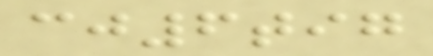cj6tig
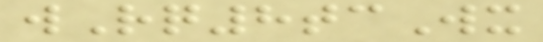wRq8tcWx
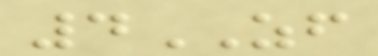4ZF
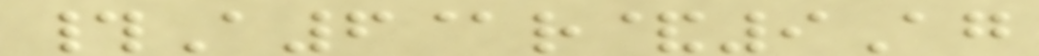#A6@r&9Ag
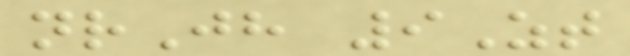nrJh 9Zt
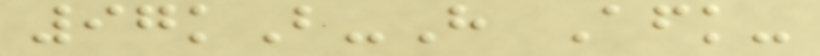97kB-H Afk-
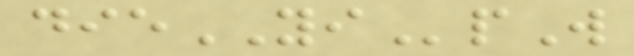dieYIpW
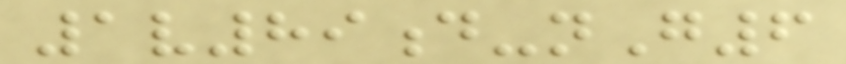1v89d-nG6
